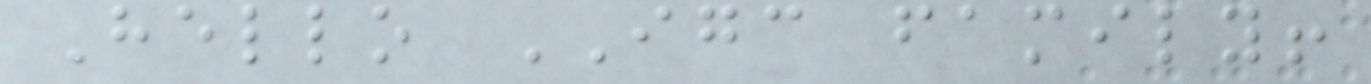Hello IGC family!
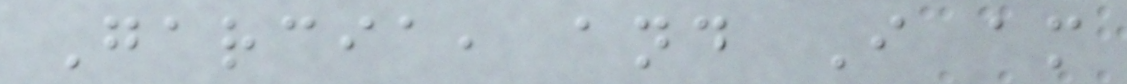Garcia, and I am
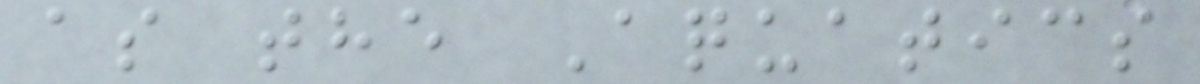as the Aquatics
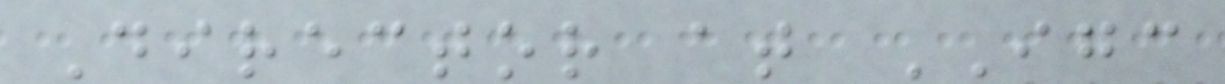Director at IGC
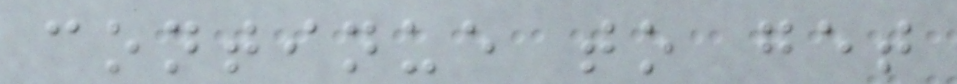continue to get
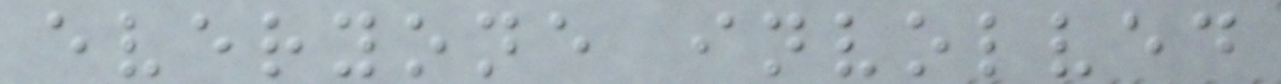everyone involved
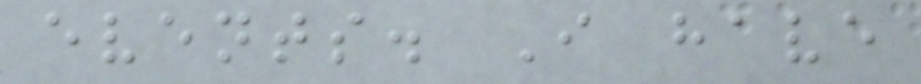events. I have
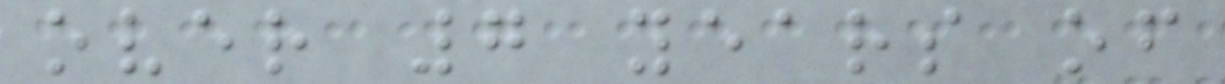over 7 years of
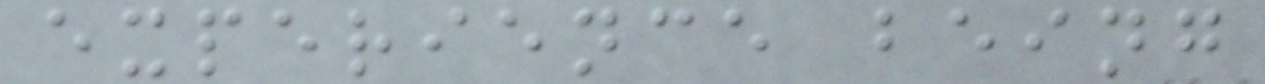experience being
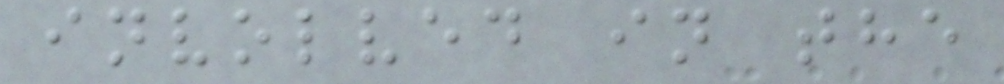involved in the
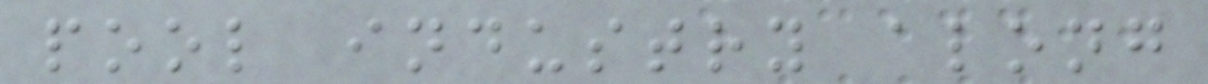pool industry along
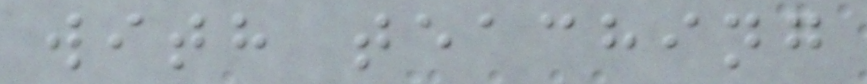with teaching
